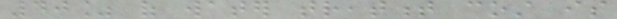40% of water treatment cost is
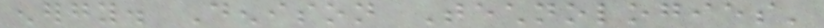energy. Denison Technologies'
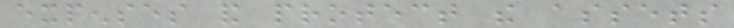expenses and protect the assets
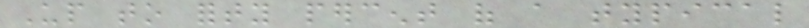Up to forty percent of a typical
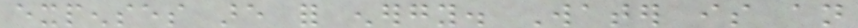expenses are for energy. Water is an
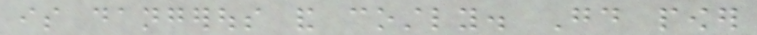is dangerous and costly. Good power
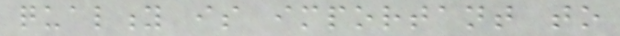quality is important to
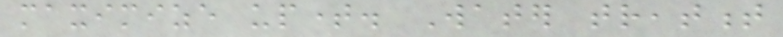maximize uptime. Water treatment
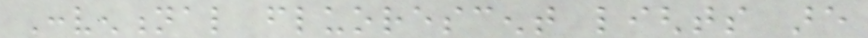Conventional fluorescent lights are
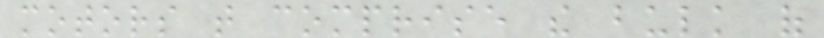motors that comprise the bulk of
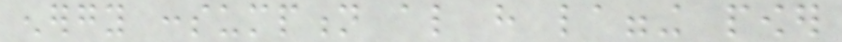energy consumption also have lagging power
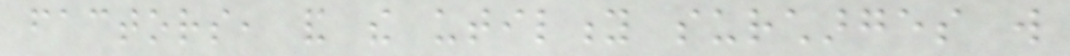factors, and the utility surcharges will
